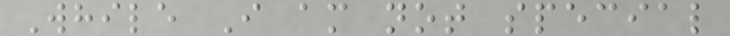While I am not special
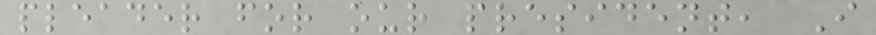pleader for our president, I
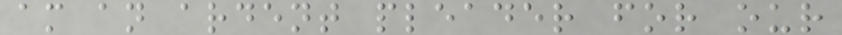am an ardent pleader for our
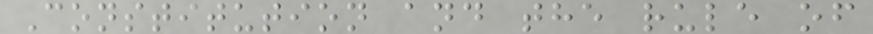Constitution and the rule of
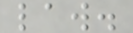law.
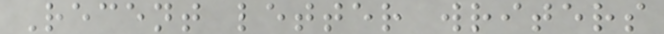Recent letter writers
